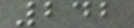242
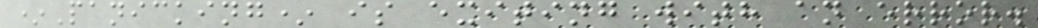*Panicking* is exiting with an error.
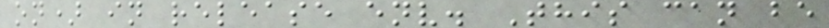on) in release env. This can be
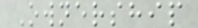Ownership
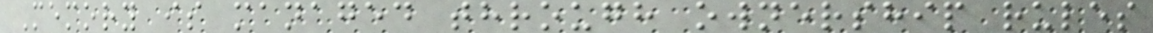Memory is managed through ownership rules
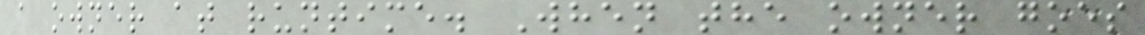a owner at runtime. When the owner goes
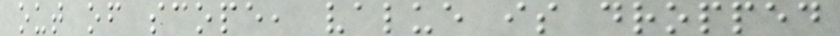out of scope, value is dropped
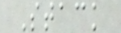Stack
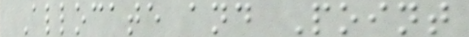Allocate and Point
